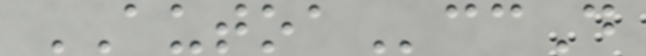AUTOAccD
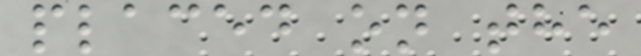placed on the
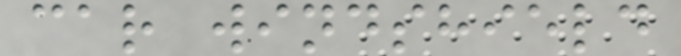car windshield
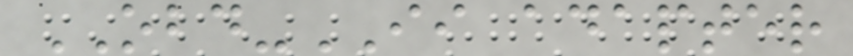OBD-II adapter
